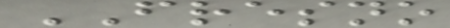FRESNO
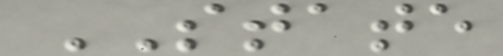STATE
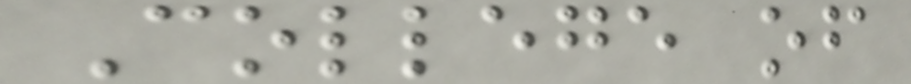College of
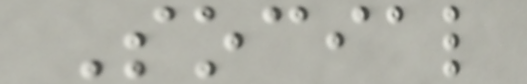Social
